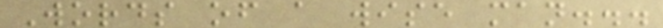Words of a wise man...
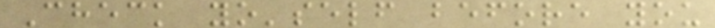Check yo'self before you
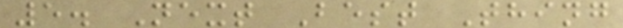5. Next Best Thing
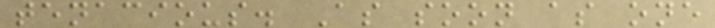tenacious. As soon as one
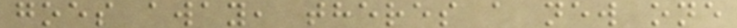goes away, theres a new one
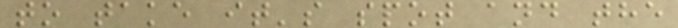to take it's spot and the
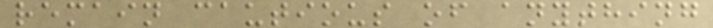remain cautious of anything
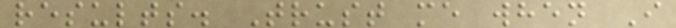results. Trust me when I
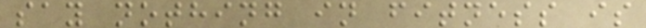say nothing in fitness is
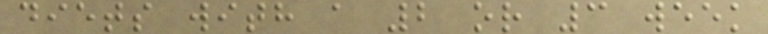diets with a 2 or 3 week
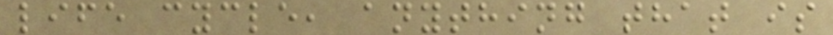life cycle, anything that is
